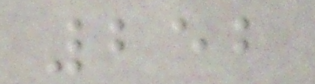252
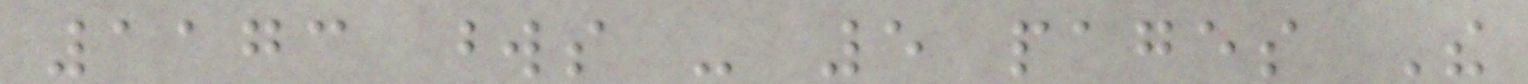1173 words - 5 pages The
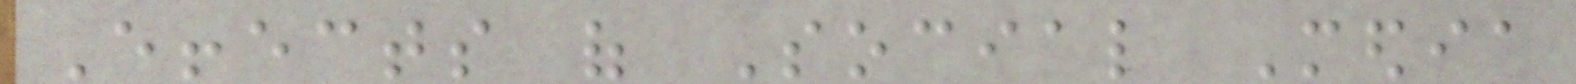Effects of Social Media
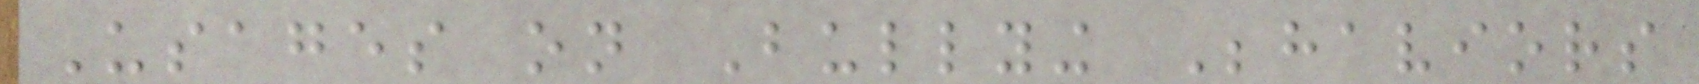Usages on Bullying Behaviors
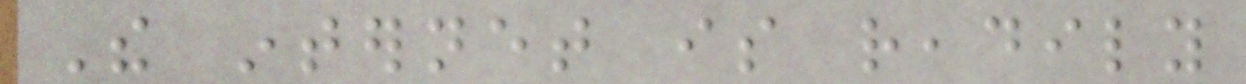The internet is readily
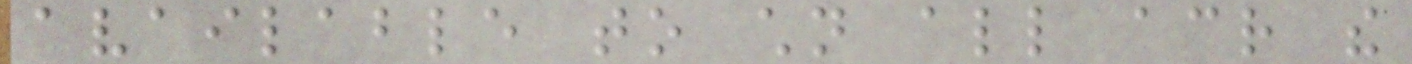available to children all across the
